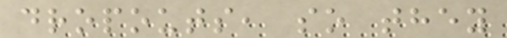dropouts, so they
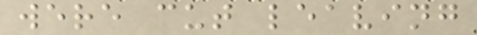were cut leaving
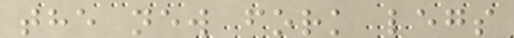the new fork legs
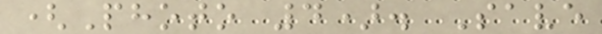(Photo 4). Save
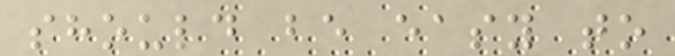should be easy to
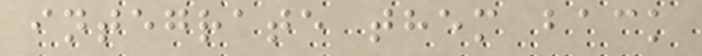integrate them back
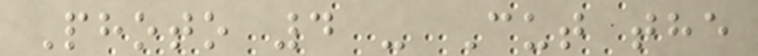Photo 4 - Cut the
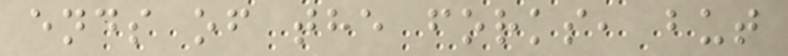ends of the forks, but
